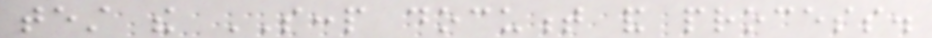test the SCCP document and process.
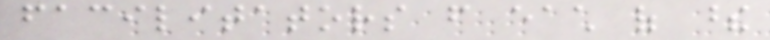facilitators from each of these
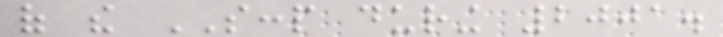of the SCCP during 2001.
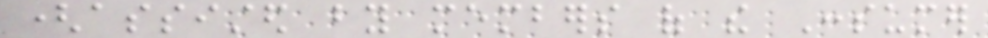(assisted by members of the Consumer
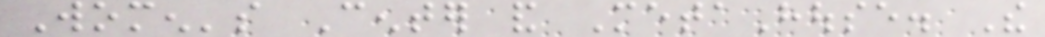Women's Center and MetaHouse. The
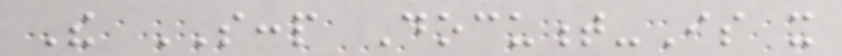The SCCP Document-Is it
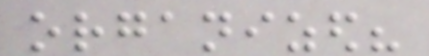organized?
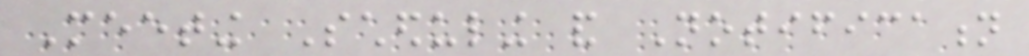Meeting Scheduling and Notification
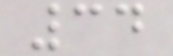34
